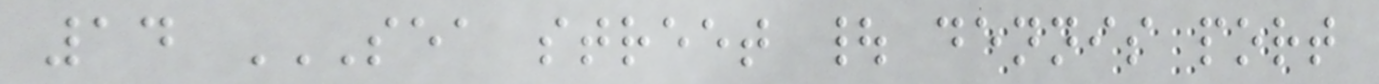14 SEA STREET | DENNIS PORT
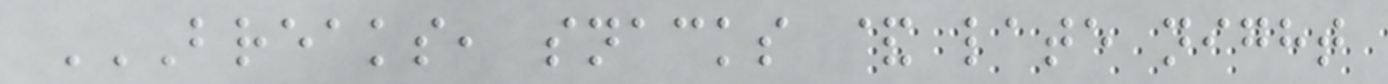BREAKS, SNACKS & LATE NIGHT
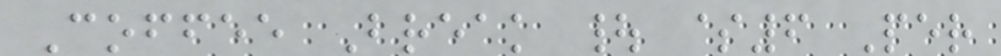Coffee Break | $6 Per
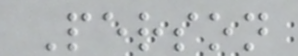Person
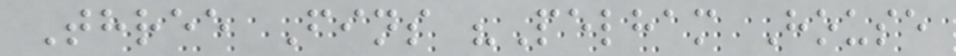Three Fins "Pelham House
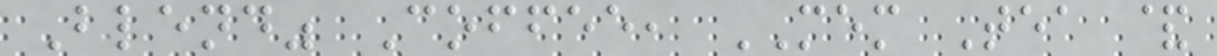Blend" Coffee, MEM Tea &
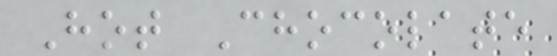Hot Chocolate
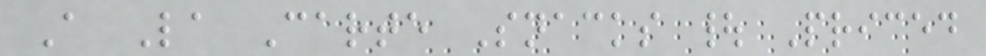A La Carte Snacks | Priced
